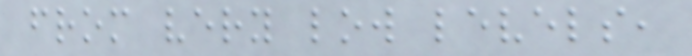from very low levels,
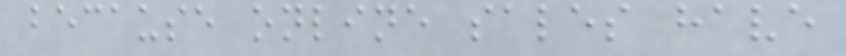because online sales have
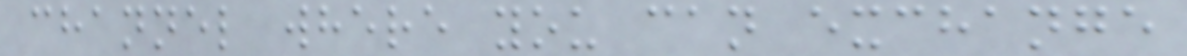channel where you can exchange
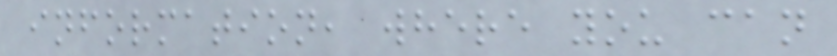information, where you can
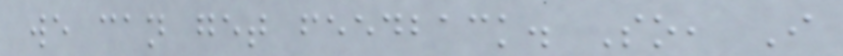we can get feedback. So, I
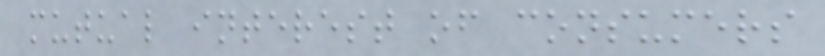mutual interest of consumers
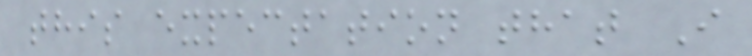this expectation that I
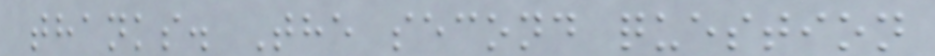thanks. The second question
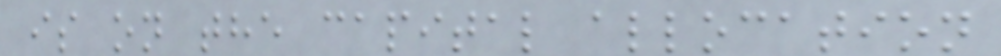is on the capital allocation
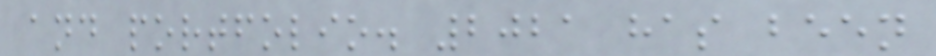and portfolio. 2021 has been
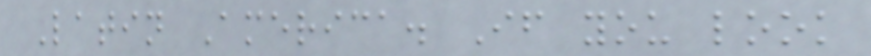Latin America. If you look
